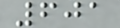601
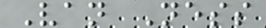Van Ness
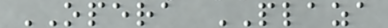OPERA PLAZA
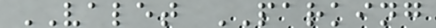VALET PARKING
